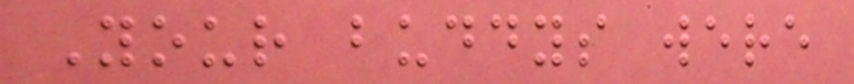Your buddys were
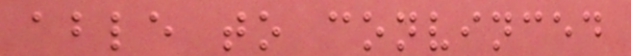able to convinced
